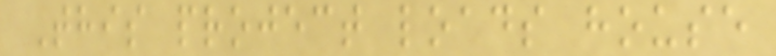This project loads house
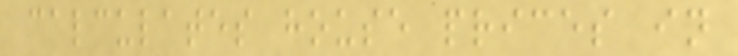calculates house prices in
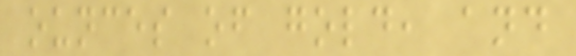ounces of gold, and
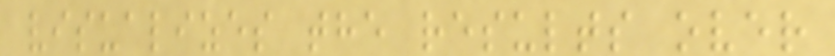visualizes the results over
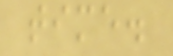time.
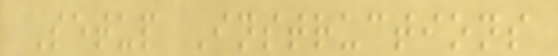Setup Instructions
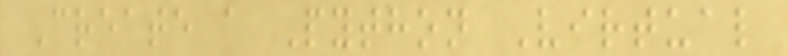Create a Python Virtual
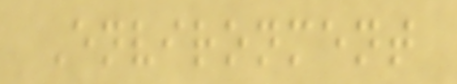Environment
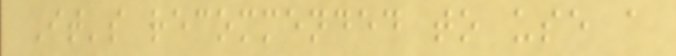It's recommended to use a
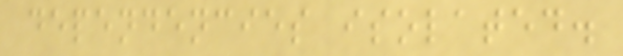dependencies isolated.
